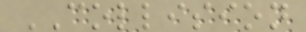COLLISION
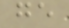ge
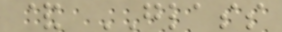& GLASS
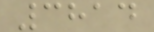3814
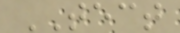TECT
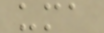uma
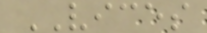VICES
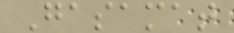Gasamat
